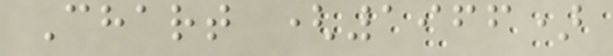Chart (1966)
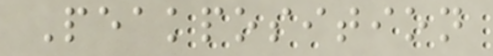Peakposition
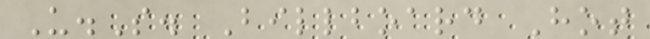U.S. Billboard Hot
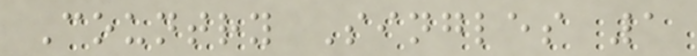Country Singles 1
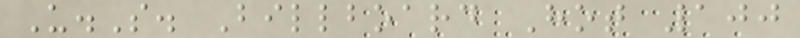U.S. Billboard Hot 100
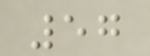57
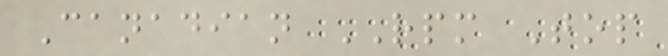Canadian RPM Top
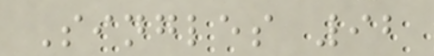Singles 92
